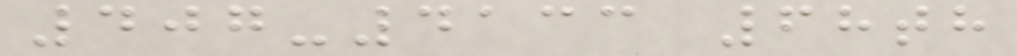407-4133 68th
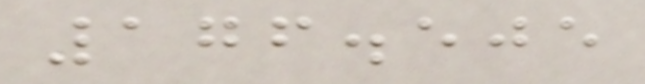176.505
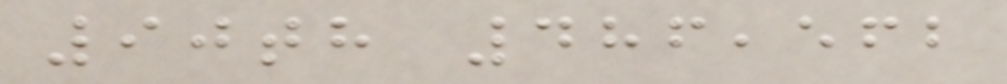90th 486,562
